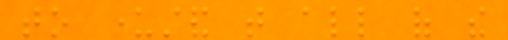to understand that all of the
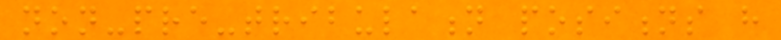non-pre-tribulation positions have
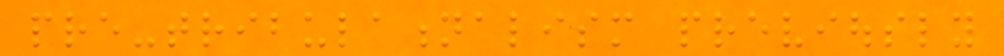pre-tribulationalism previously
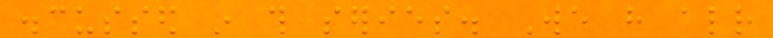discussed in this series. We have already
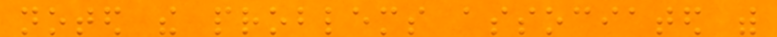noted the problems associated with
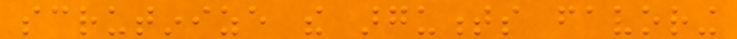scrutinize the arguments favoring
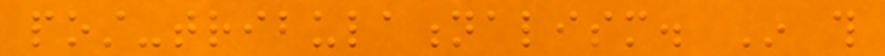post-tribulationalism. In this
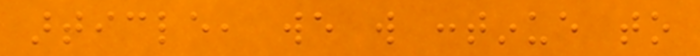article, we will continue to
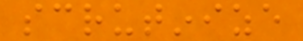scrutinize
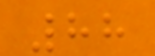88
